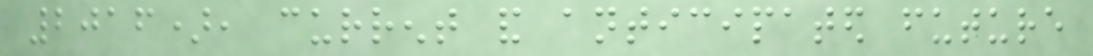2016), current and anticipated future
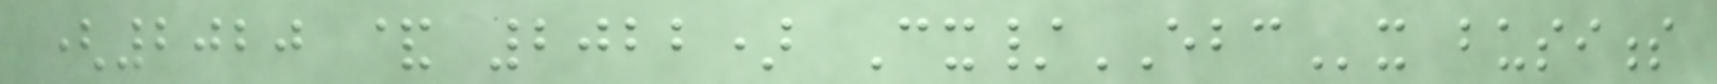(2020 & 2022) Cx/EBCx business
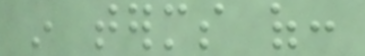in terms of:
